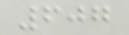607
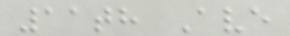11th Ave
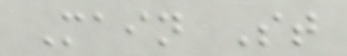Main St
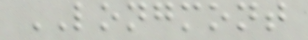LONGMONT
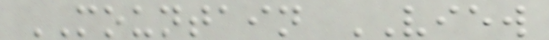MOUNTAIN VIEW
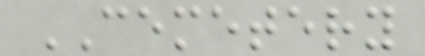CEMETERY
